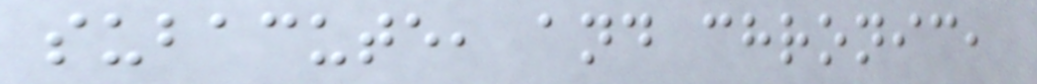subacute, and chronic,
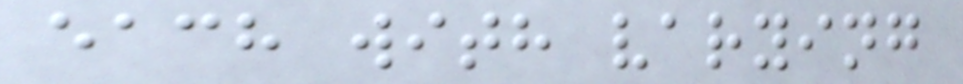each with varying
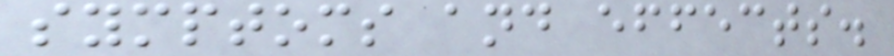symptoms and effects.
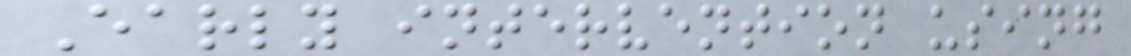Early intervention using
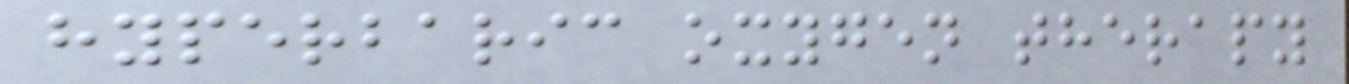hyperbaric oxygen therapy
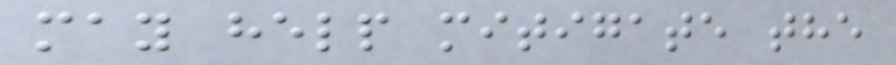may help mitigate the
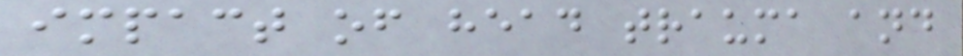impact of head trauma and
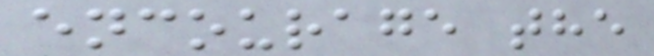encourage the
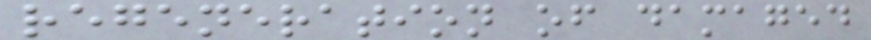regeneration of damaged
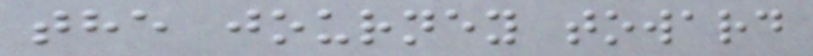the journey toward
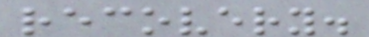recovery.
